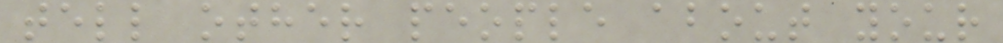tell other people about your
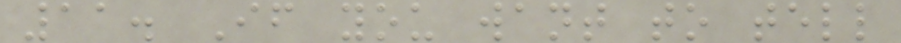11. If you want to tell
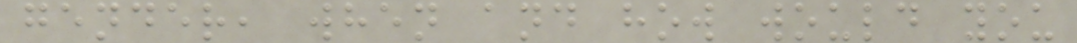gender, when and how would you
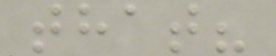that?
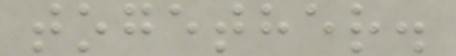together.
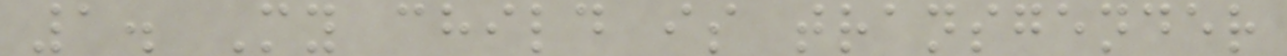1. My child is transgender
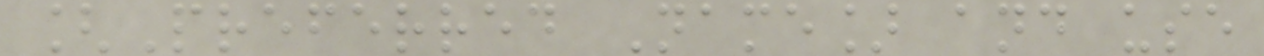[Preferred Name] and use
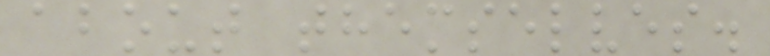about themselves.
